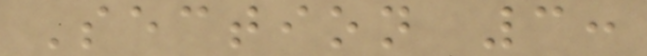Section 3:
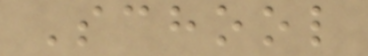School
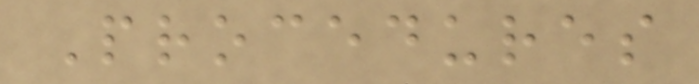Procedures
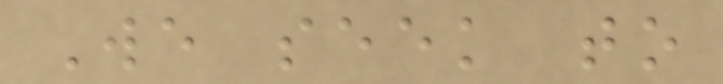We seek to
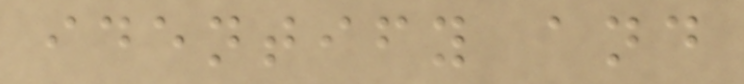identify and
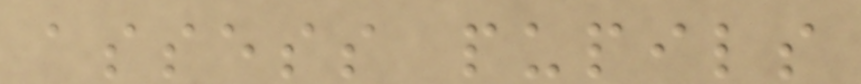assess pupils
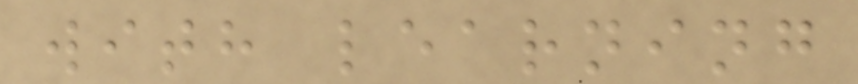with learning
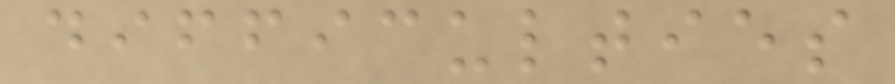difficulties
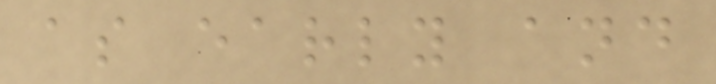as early and
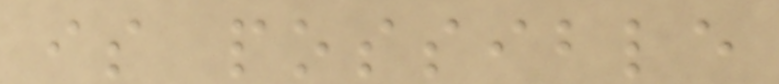is possible
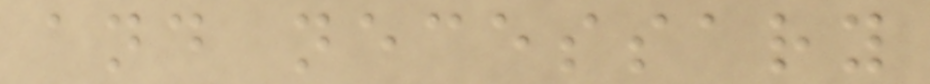and necessary
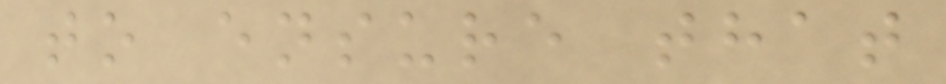to ensure that
